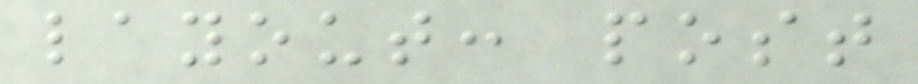layout: post
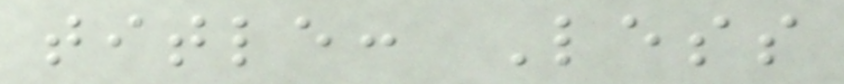title: Less
